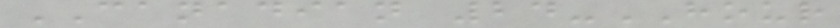CANADIAN 24-HOUR
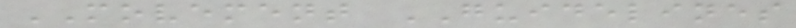MOVEMENT GUIDELINES
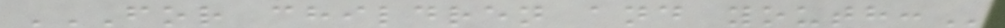FOR CHILDREN AND YOUTH:
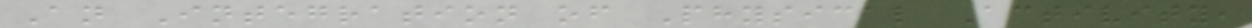An Integration of Physical Activity,
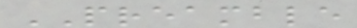PREAMBLE
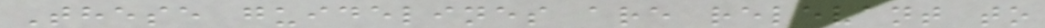These guidelines are relevant to
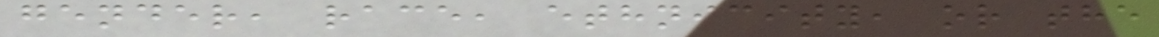gender, race, ethnicity, or the
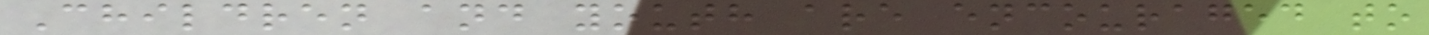Children and youth are encouraged to
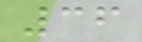36
